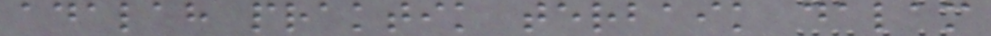adalah praktik terbaik dalam
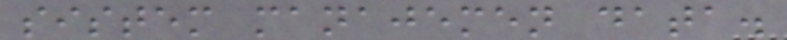sistem manajemen data.
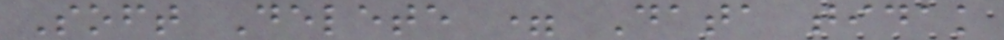Soft Delete = Data tidak
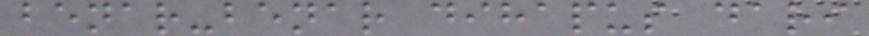benar-benar dihapus dari
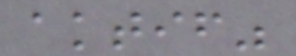aktif"
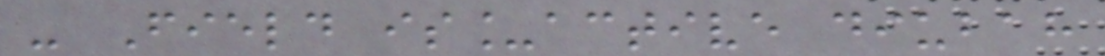- Field is_active diubah
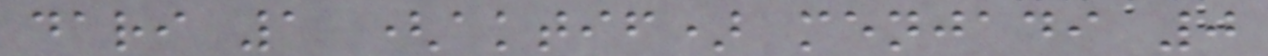dari 1 (aktif) menjadi 0
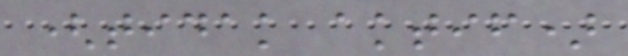(tidak aktif)
